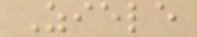Ziele
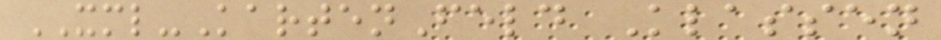XML-KartenFeld Klassen
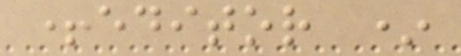+editor *
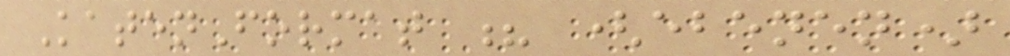KatenFormat ? (ebenen)
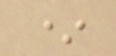*
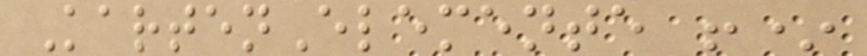KartenElemente !*
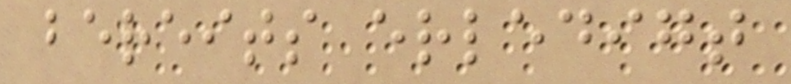bereits erledigt
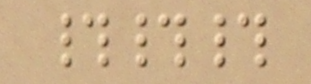###
